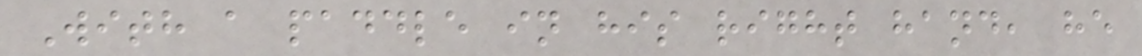With a paddle in his right hand, he
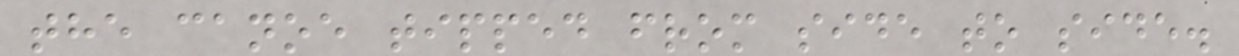the canoe tipped from side to side.
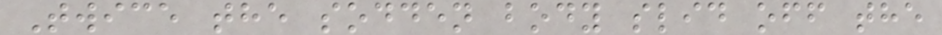Twice the sodden body slid off the
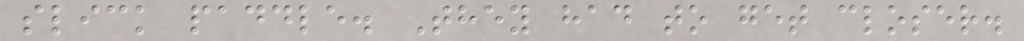slick paddle. They had to get closer.
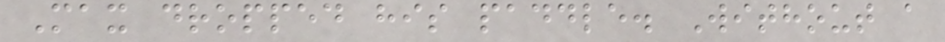Max dropped his paddle. Without a
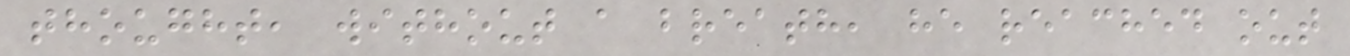thought, without a breath, he reached out
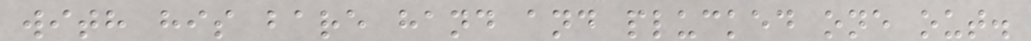with his bare hand and plucked one out.
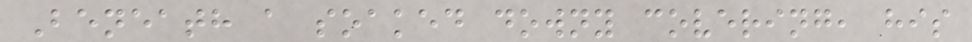Beneath a soaked downy covering, his
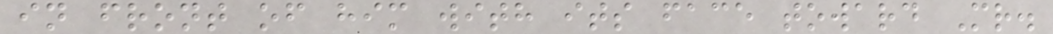in front of him with its face toward Mr.
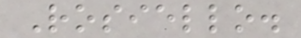Rosiello.
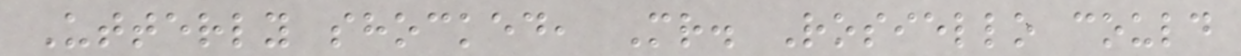Utterly shocked, Mr. Rosiello could
